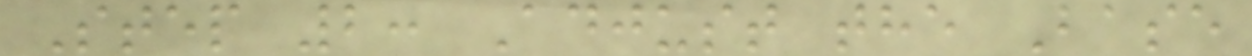Step 2: Adjust the Base
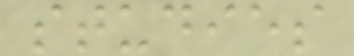studies
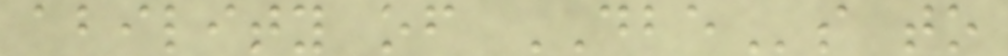ability of DBEs to
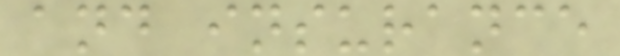and insurance
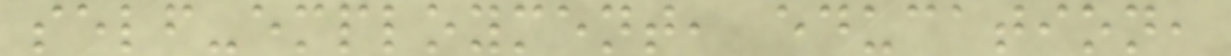self-employment, education,
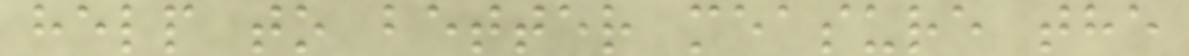help to better measure the
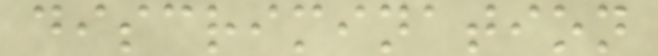discrimination
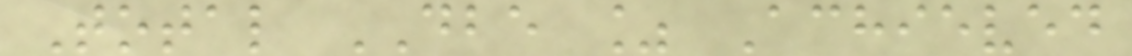Total DBE % Achieved
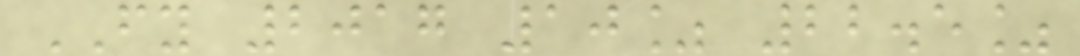FY 2017 10% 22.5%
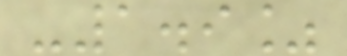-1.9%
